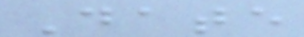Date
